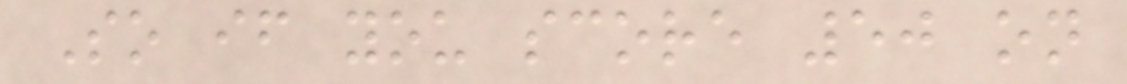So if you score 50 on
